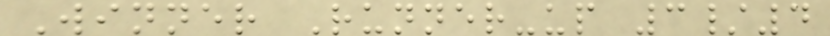Winner Runner-up 3/4
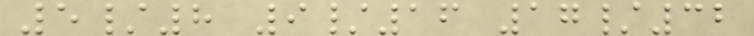5/8 9/16 17/32
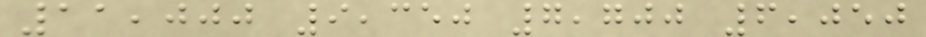11,000 9,350 7,700 6,050
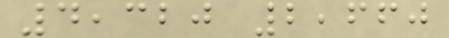4,320 2,660
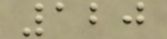120
